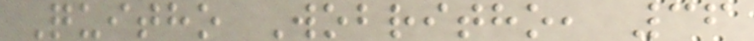Quitho Wobritho, 36
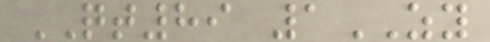QT89 1ZY
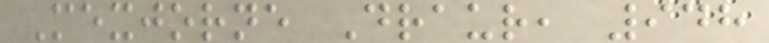Mexjorne Draur, 948
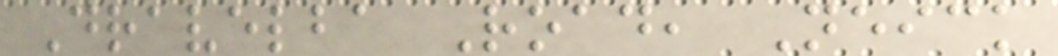Dravelba Road, Neick
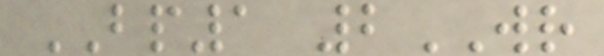BP1 2WR
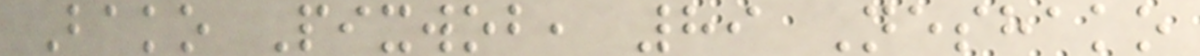Bako Pixwob, 89 Neshako
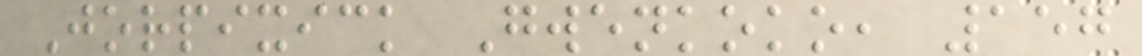Jorpixick Gwenkoko, 157
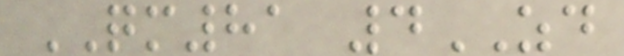QM81 4ZD
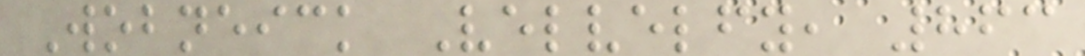Wobneick Velvelfy, 863
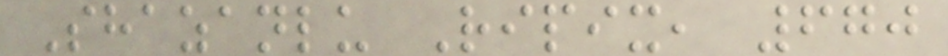Shazanlu Ripix, 670
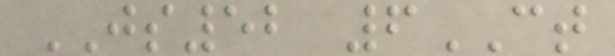JS52 6CT
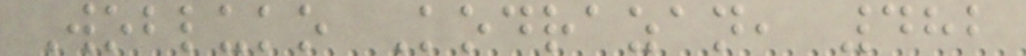Wobluko Kodrazan, 482
